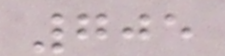705
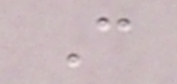C
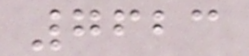7623
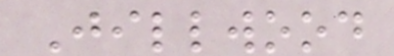Jillwood
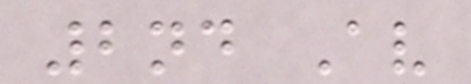2nd Av
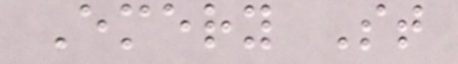Emery St
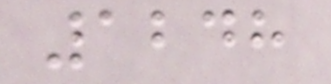1248
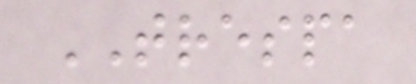TRESPA
